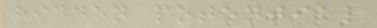hidden potential
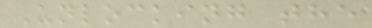Unlocking the
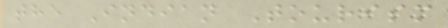the Indian Tourism
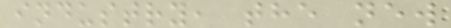industry, the new
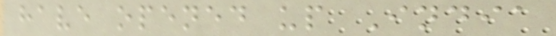have opened up India
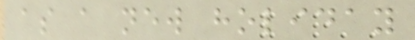as a new holiday
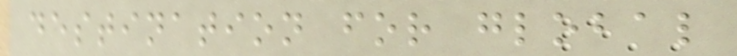destination for global
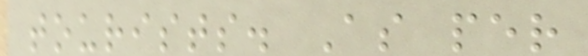tourists. As per
